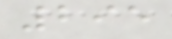295
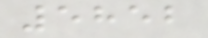5852
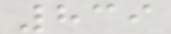839
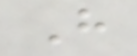H
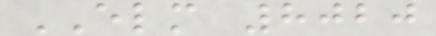ELM 8020
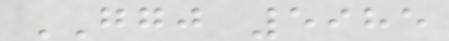GGJ 5985
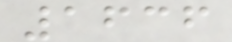1636
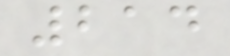214
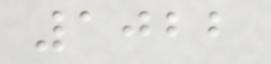1022
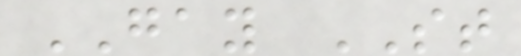GAY ST
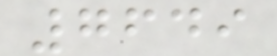7649
